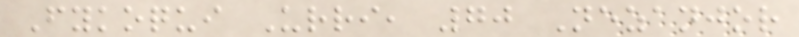Fykoqui Urri, 70 Nezanjor
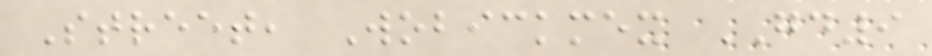Street, Wobickmex GD9
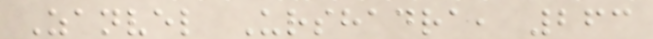Zanvel Urshadra, 263
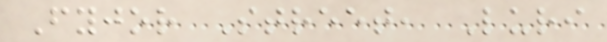Fyjor Street, Luri
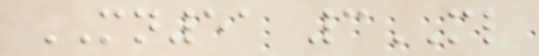MN51 3ML
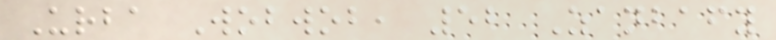Urba Wobwob, 52 Zanbafy
